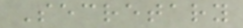Secretary
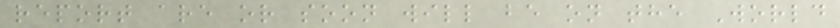report are or soon will be on the World
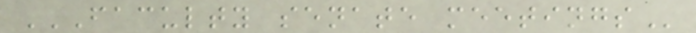FACULTY SENATE MEETINGS
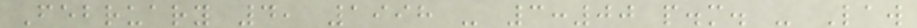February 4, 1998 - 3:00 p.m. - Law
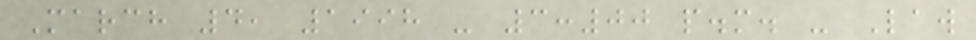March 4, 1998 - 3:00 p.m. - Law
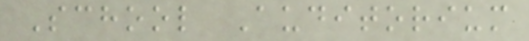School Auditorium
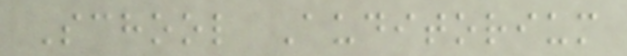School Auditorium
